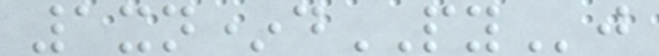1xn*dPYj
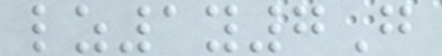lz1y7G
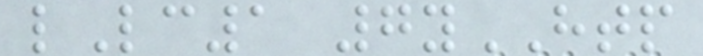lLc1 7yHTP
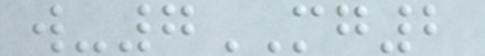w-7MG2
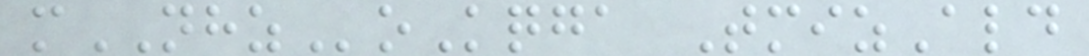mNHZoKqga TmizAld
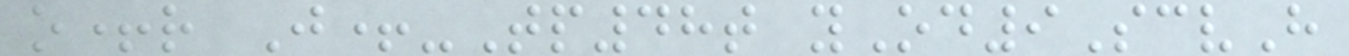o+r J+-Tp48t yOd9ScvH
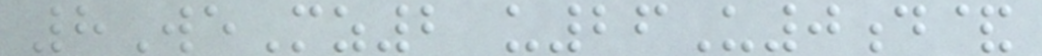8WeMz2 u26U0d&
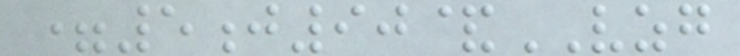=5j90&VZG
